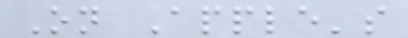On Apple's
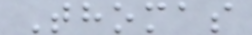Thomas
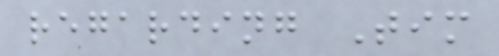regarding Tim
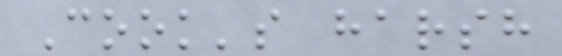Cook's harsh
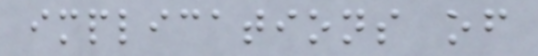implications of
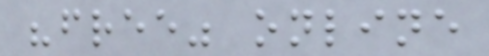"free" online
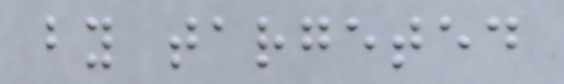by targeted
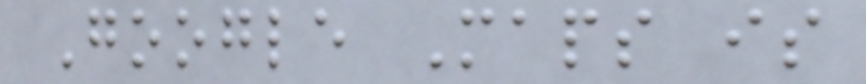Google Maps is
